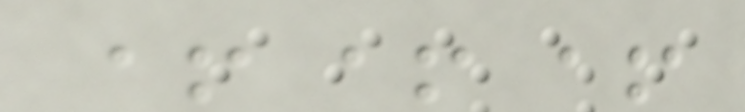+++
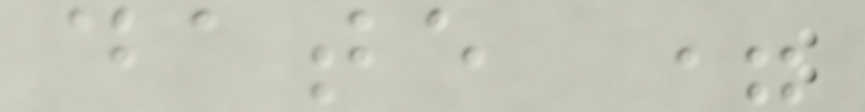date =
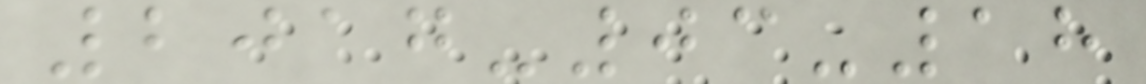2017-03-18
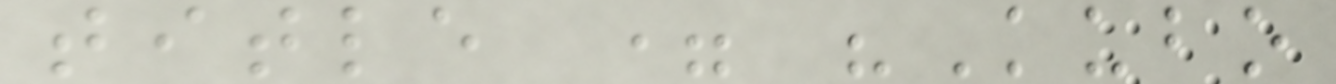title = "Kubo
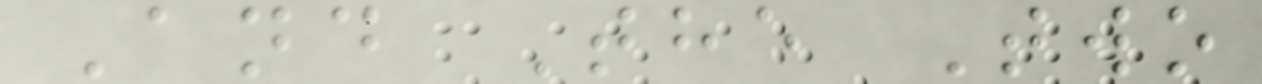And The Two
